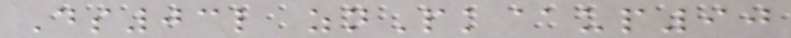Ds03l znPk@up90
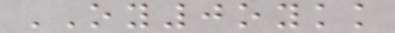OY0oykk
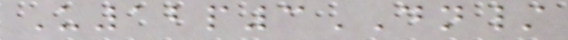U12p3DN/
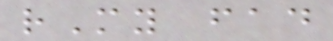rMy fad
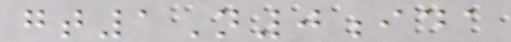gt1N0ida
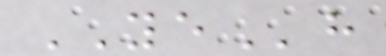YEh
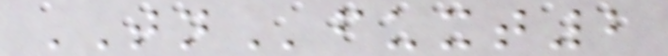TNfuxt2
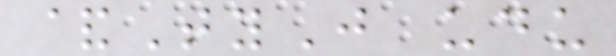&TyJ udu
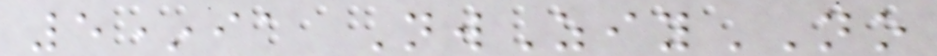5*ia NwZiyNO
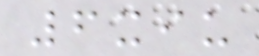6xiu
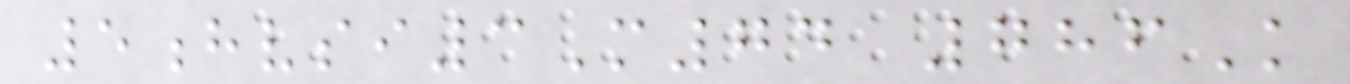5hvsi3M74 786K
